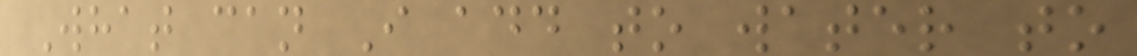What can I add to water to
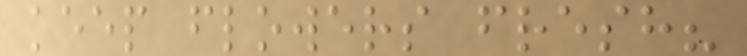keep flowers fresh?
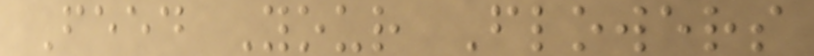Feed Your Flowers
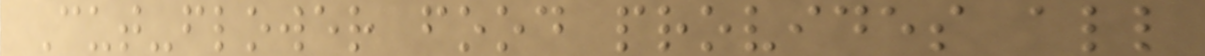Cut-flower food provides all
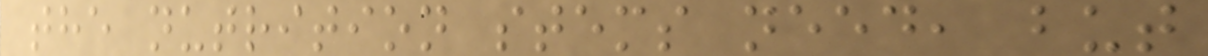the nutrition stems need, but
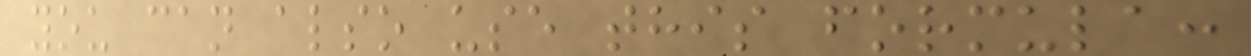you can also use this formula:
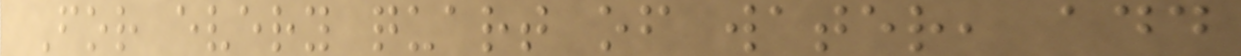For every quart of water, add
